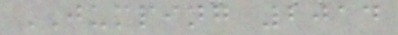JUMPING 2014
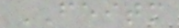FEITM
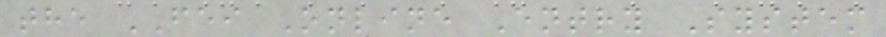the FEI Online Entry System
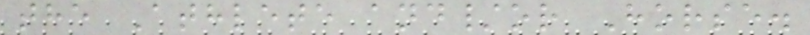the Athlete and/or Horse.
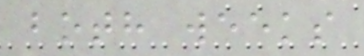both weeks
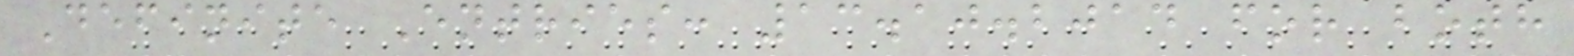Definite Entries: 13.10.2014 for both
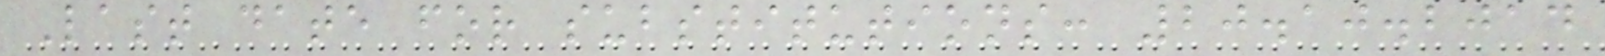Last date for substitutions: 20.10.2014
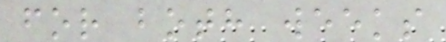for both weeks
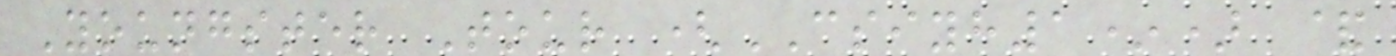Youngster Tour (CSIYH1*) &
